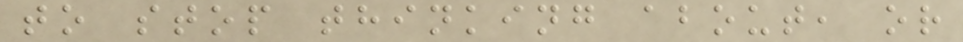to stop thinking about, or
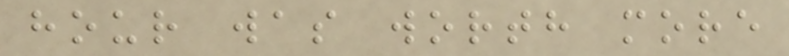hour was worth more
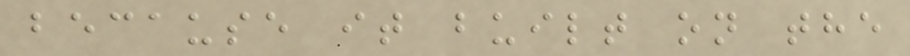because it built on the
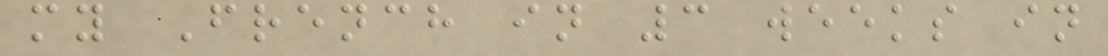my French in 3 weeks in
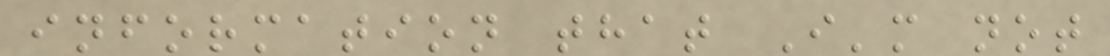information that I'm not
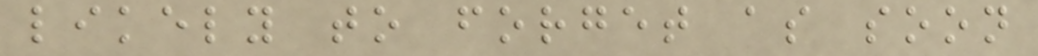likely to forget as soon
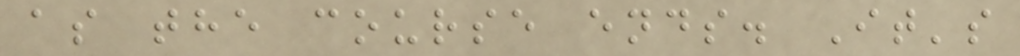as the course ends. It's
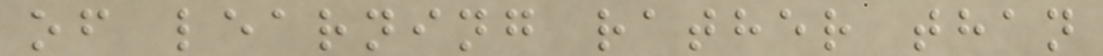of learning rather than
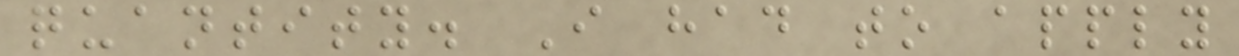quantity. I had to apply
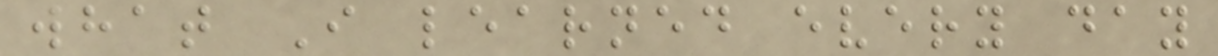what I learned every day
